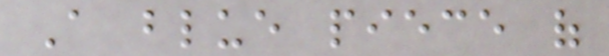A blue piece of
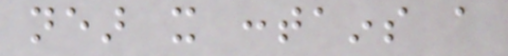near it contains a
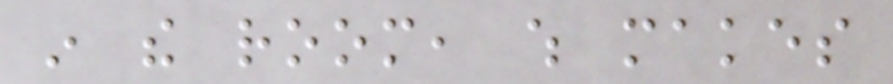in the room, which makes
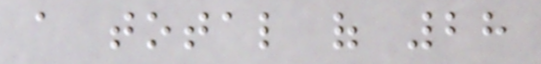a total of 28
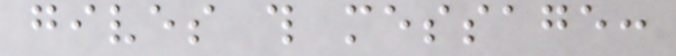gives this message:
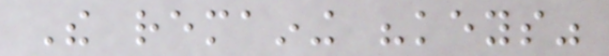The remaining "keys"
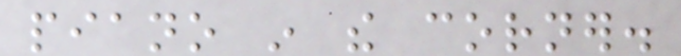piano in the corner.
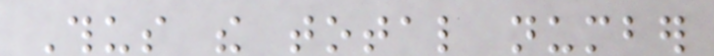Thus the total number
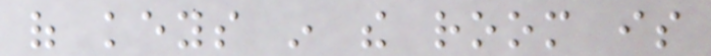of keys in the room is
